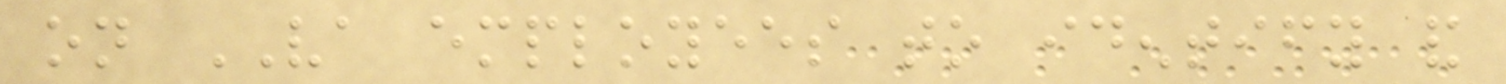on VA employees to identify and
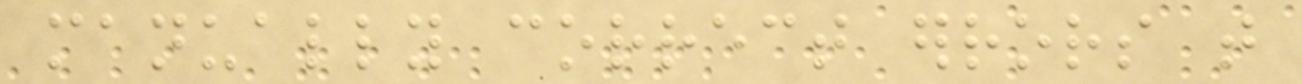manually correct errors that
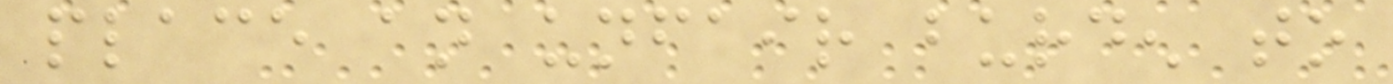place an unfair burden to
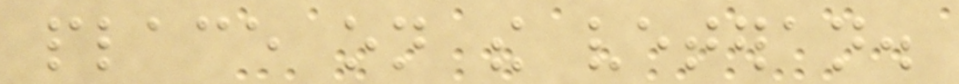place on the veteran.
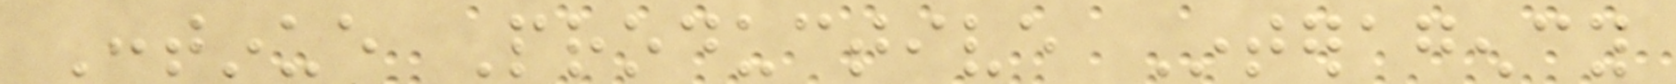Continue Productive Interagency
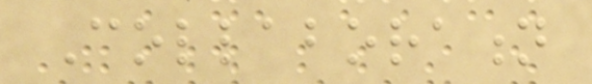Collaboration
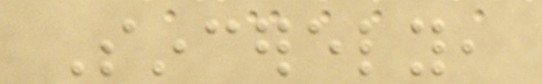Sincerely,
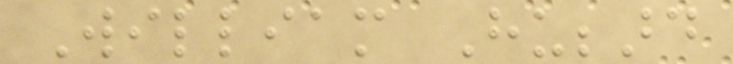William Hubbard
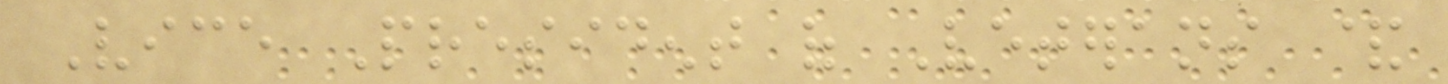Vice President of Veterans &
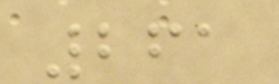261
